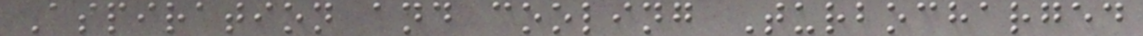Aspiration and cooling Turbocharged
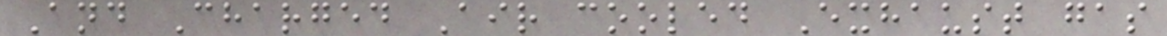And Charged Air cooled Exhaust gas
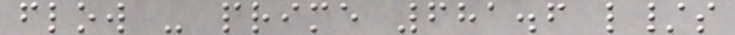flow - prime 681.6 l/s
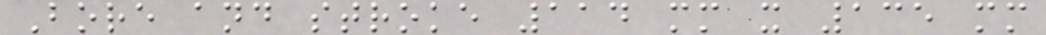Bore and stroke 114 mm x 135 mm
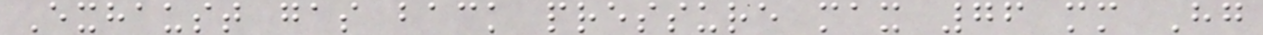Exhaust gas back pressure max 76 mm Hg
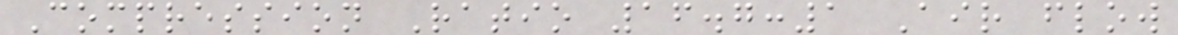Compression Ratio 16.7:1 Air flow
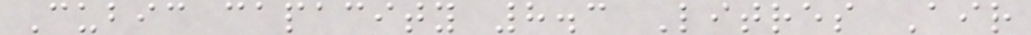Cubic capacity 8.3 Litres Air
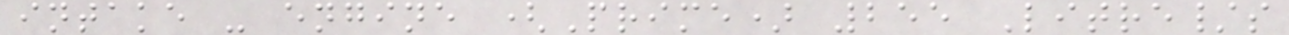intake - engine (Prime) 255 Litre/s
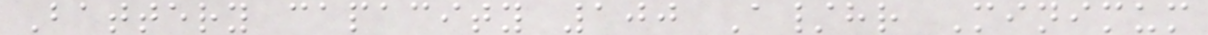Battery capacity 100 A/hr Minimum
